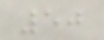50
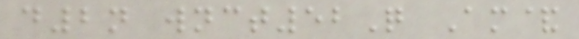d2n wnct52Q Am&
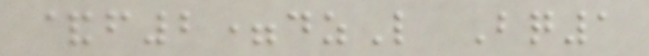&f2=dzL Bq1
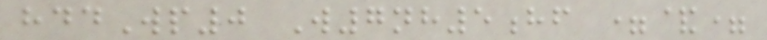hddWp0 W7nh5hf =&=
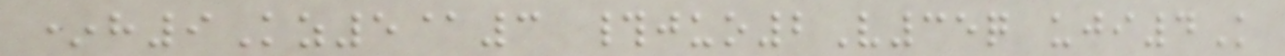*h9Kz5@3 #juo2V35q uji4K
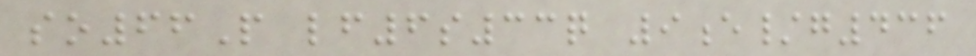so66P lf6s33q 9e/g436
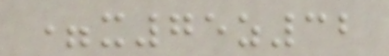=x75z32
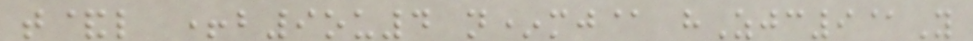t&l +b9ou4 n*mj@ hZjc9@Y
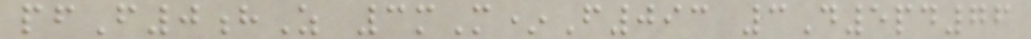pfF0hZ 3mM*F093 3D5pd76
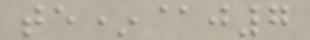te*@j7
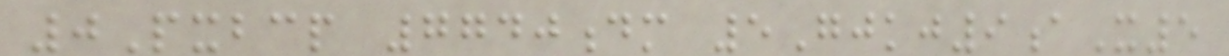0Pxbcp 7740dm 5Gjkj9aX5
